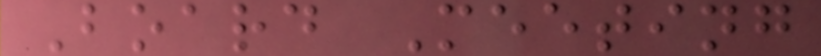Board Meeting
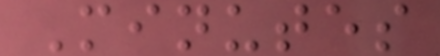Minutes
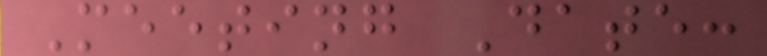Meeting Date:
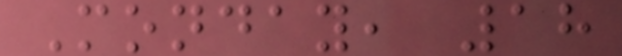Monday, 18
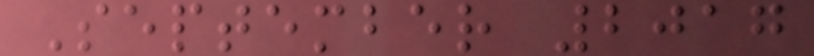September 2017
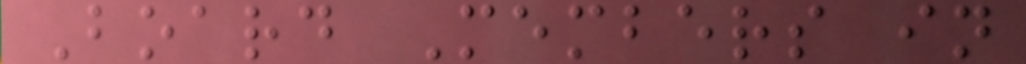Board Members in
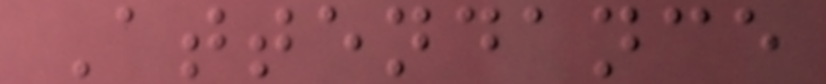Attendance
